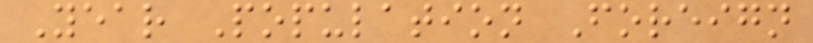Year Population Foreign
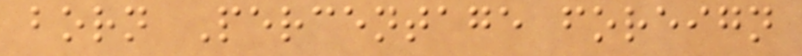born Percentage foreign
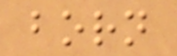born
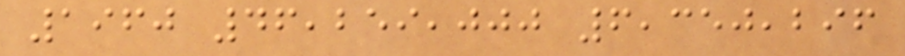1960 46,259,000 6,350,296
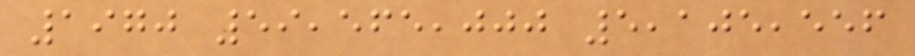1970 59,565,000 5,105,556
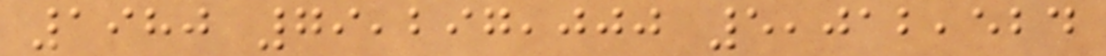1980 79,297,000 5,012,524
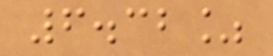6.32%
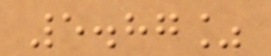5.87%
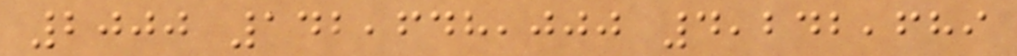2000 142,648,000 4,242,689
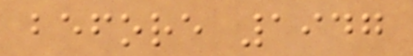before 1947
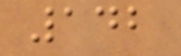142
